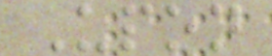Upon
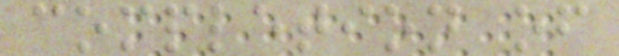completion of
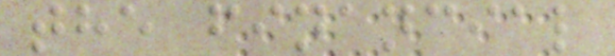the financial
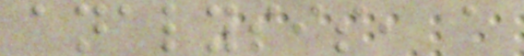analysis, a
